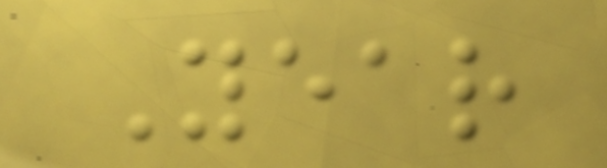Year
